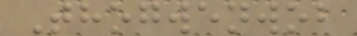Thogwenwob
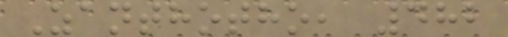Zanthotho, 482
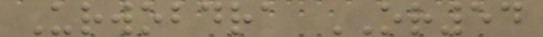Urwobdra OR54
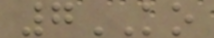7KO
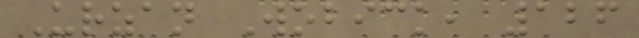Urzan Wobick, 126
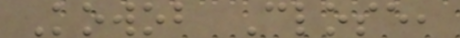Kowob Close,
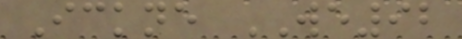Ickne WE92
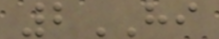2HI
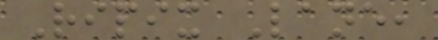Ripix Lane,
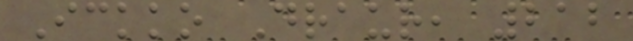Ickko Draur, 212
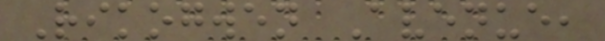Rikogwen Avenue,
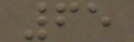65
